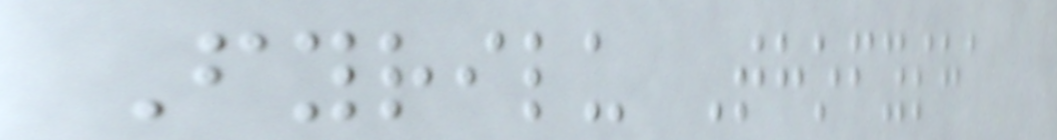Fyrilu Thofysha
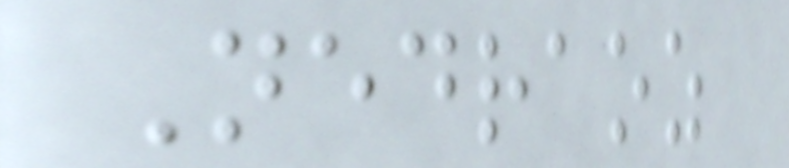Nedraoz
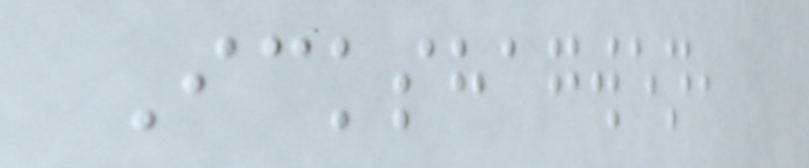Ickshagwen,
